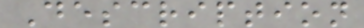Description
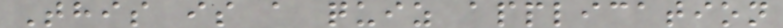This is a quiz application
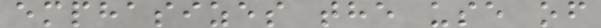emphasizes the use of
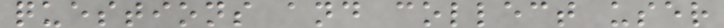questions and collect user
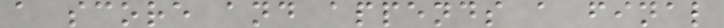a score and appends a final
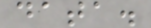data.
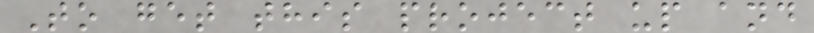To get this project up and
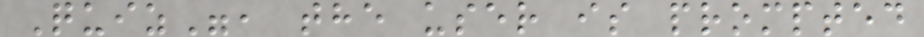Quiz", the user is prompted
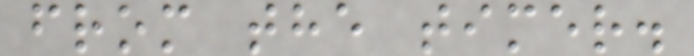from the timer.
